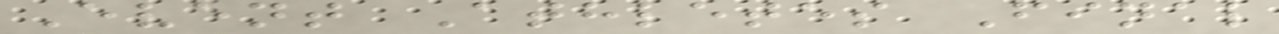Event Athletes Final
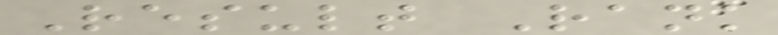Result Rank
